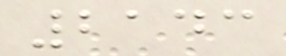2143
